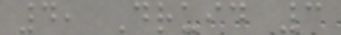4, Druid 3
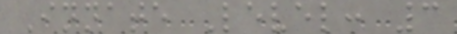Innate Level: 3
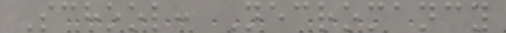School: Necromancy
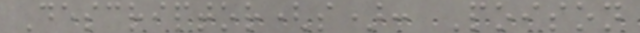Descriptor(s): Poison
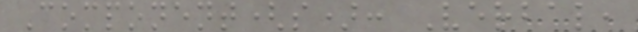Component(s): Verbal,
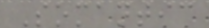Somantic
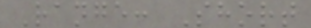Range: Short
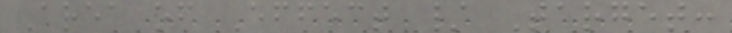Area of Effect / Target:
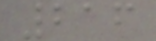216
